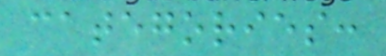categories:
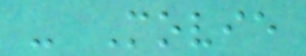- Movie
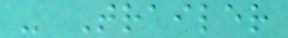- Trailer
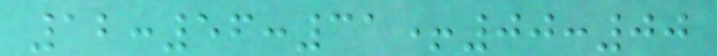12:56:31+00:00
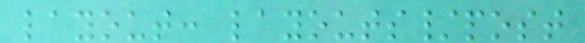layout: layouts/post
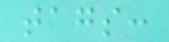tags:
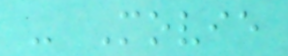- Movie
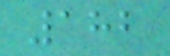182
